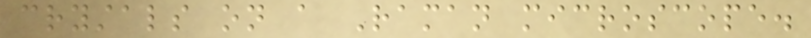crystals on a Raman microscope.
